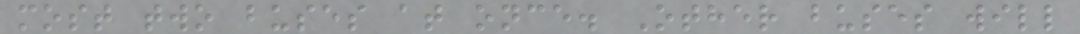most two buses at once. Other buses will
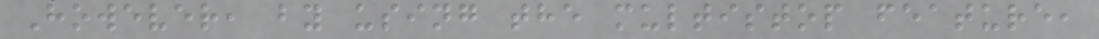However, by using the multistop feature,
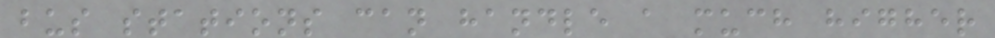bus stations can handle a much higher
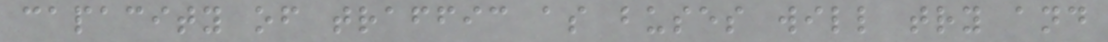capacity of traffic as buses will try and
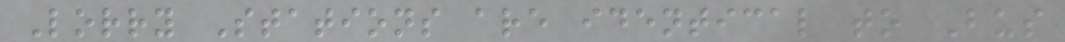Lorry Stations are identical to Bus
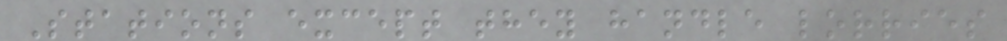Stations except they handle lorries
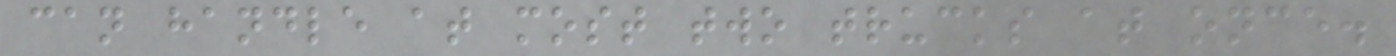can handle at most two trucks at once.
